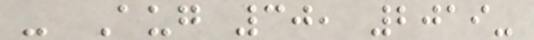- Aug 30, 2019-
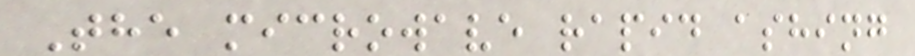The microwave rapid ashing
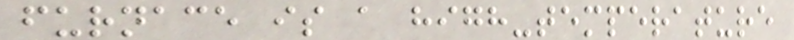furnace is a high-temperature
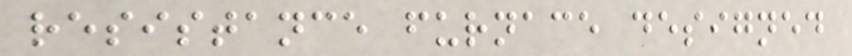resistance furnace designed
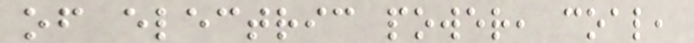of electric power, coal,
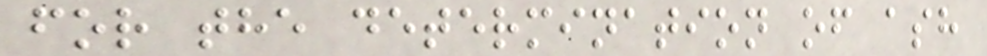for the determination of ash
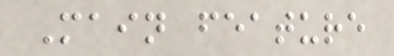Main feature
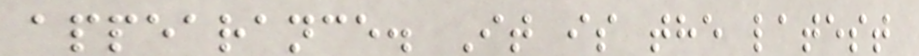appearance. It is the latest
